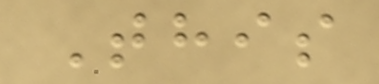This
